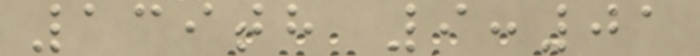139th 9:01
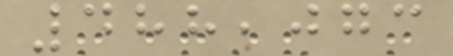488,073
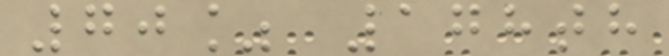70% 178th
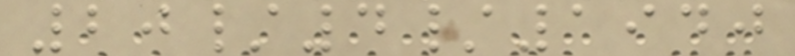20/4/1940
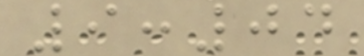9:04
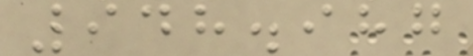948.987
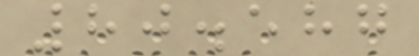80.587
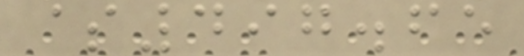$497.65
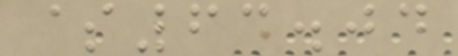$63.04
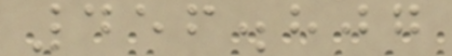456.807
